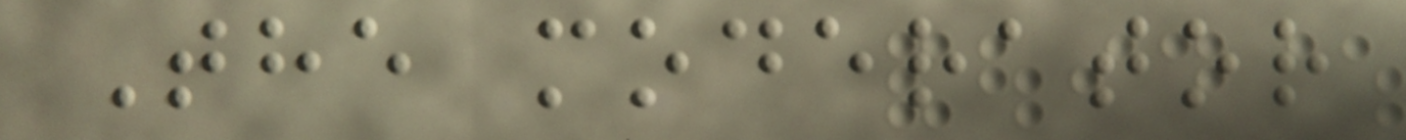The moderator
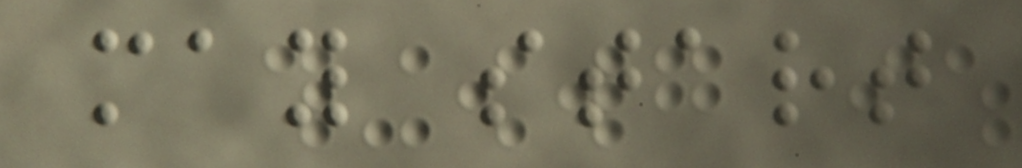may start
